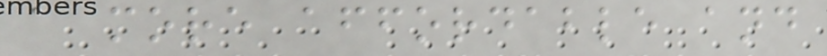a more affordable and
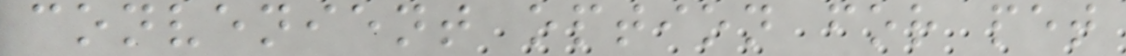convenient option for pet
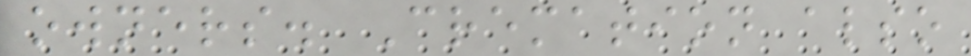owners. Cremation also
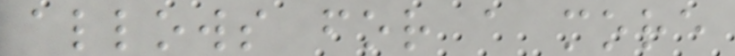allows for a more
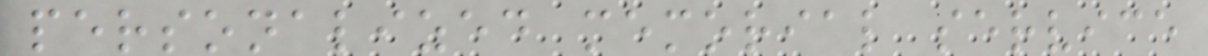personalized memorial service
